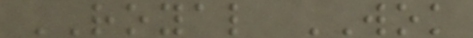ROYAL WOK
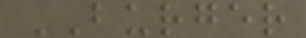BURGER
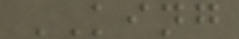KING
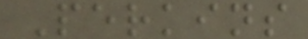Perkins
